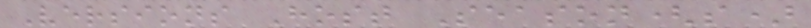Versions Host Season(s)
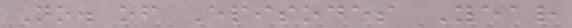No. of Episodes Year
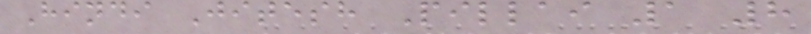Hindi Jitesh Pillai 1 8
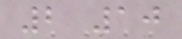2 10
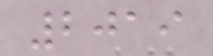2019
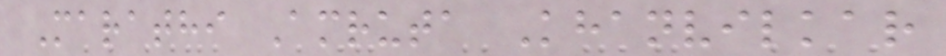Marathi Amruta Khanvilkar
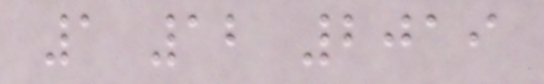1 12 2019
